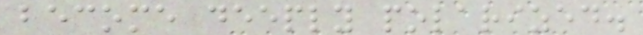become deeply polarized.
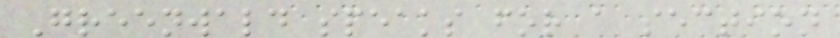Greenwald speaks for a section
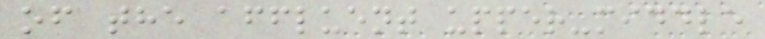of the affluent upper-middle
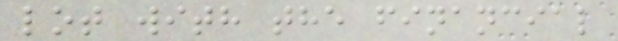lot with the financial
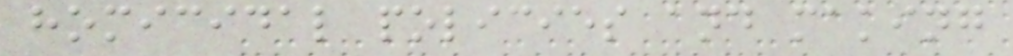homicidal policies and making
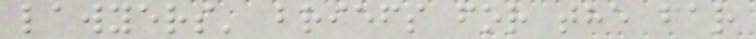lawyers' briefs for the far
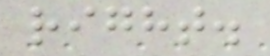right.
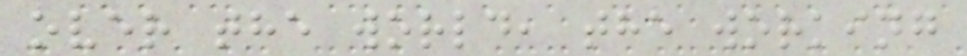over the world, the working
